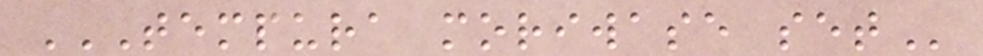TEMPURA MORIWASE SET
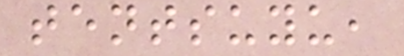tentsuyu,
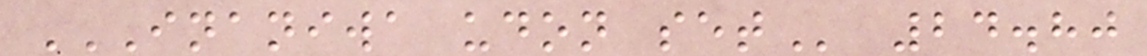INANIWA UDON SET 24.80
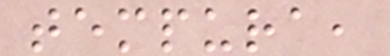tempura,
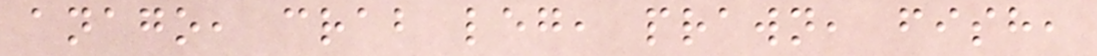anago, crab leg, prawn, fish,
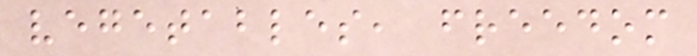vegetables, freedom
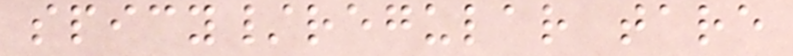spicy/regular tare
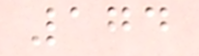174
